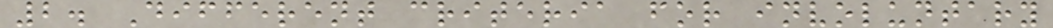2. Different criteria for involuntary
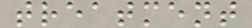treatment
